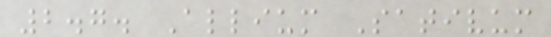2.7. Allium Sativum
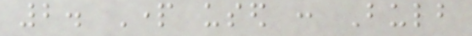2. Part used : Bulb
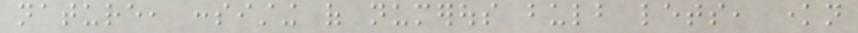nature, consisting of numerous bulb lets, known
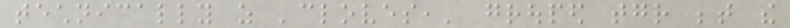technically as 'cloves,' grouped together between the
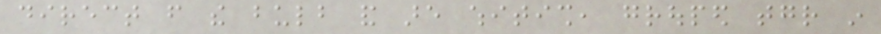direct from the bulb and are whitish, grouped together in
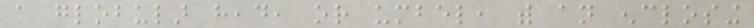a globular head, or umbel, with an enclosing
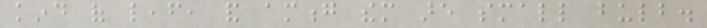kind of leaf, and among them are small bulb.
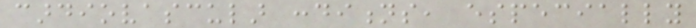cardiovascular conditions, especially
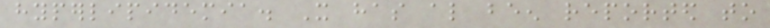hyperlipidemia. It has also been reported to
